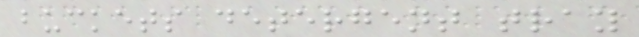buckets detergent tray
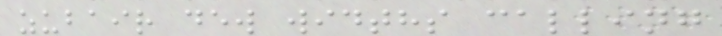zubair dew widths calling
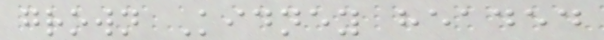grown Kidney headed
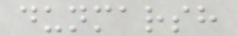dunmarsh
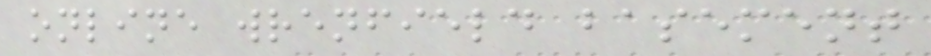online wrenfield basement
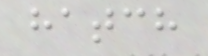hatch
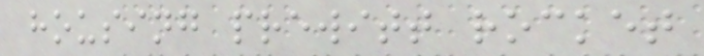housing prewitt rocket
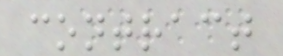contract
